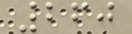260
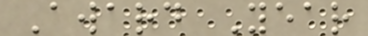Award Year
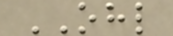OHL
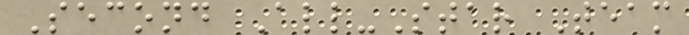Second All-Star Team
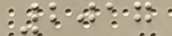2017
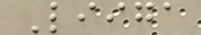Liiga
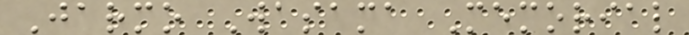Jarmo Wasama Memorial
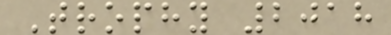Trophy 2018
